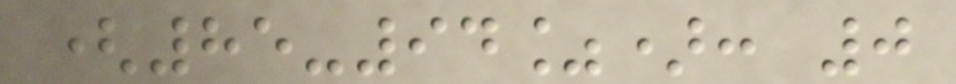(85-94%): 0
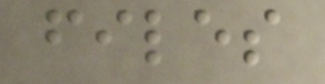files
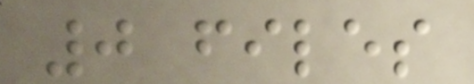0 files
